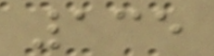135
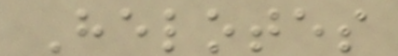Helotes
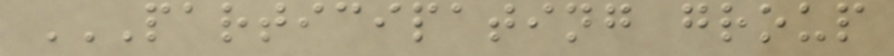PARTICIPATING GROUP
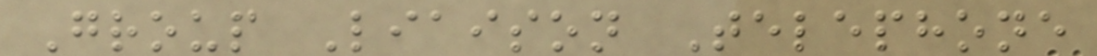Group Liaison Telephone
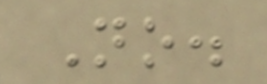No.
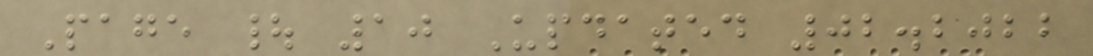Page | 10 Updated 02.2022
